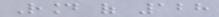Round of 128
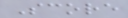Score
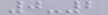0-2
